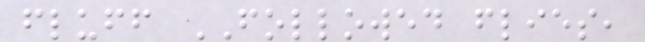fluff FOLLOWED flies,
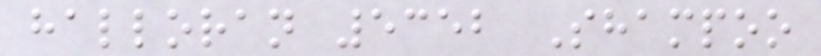halloran 5352 Shampoo
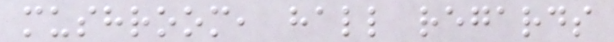mushroom, hall regards
